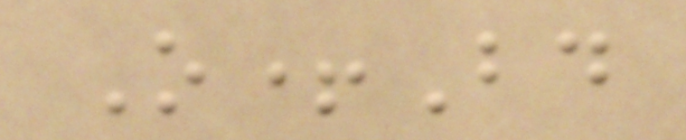O+Bd
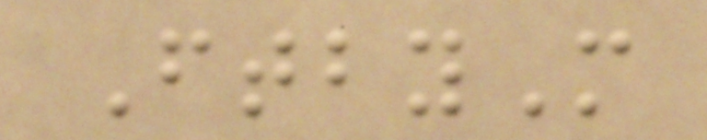FtbyM
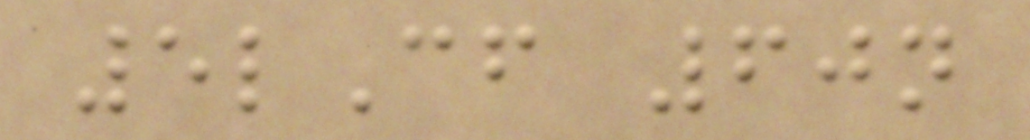5lCf 60n
